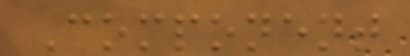Component
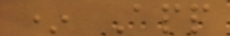* App
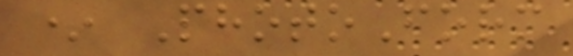* PhotoForm
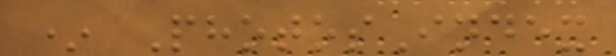* PhotosIndex
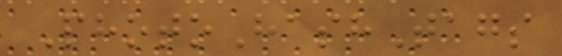PhotoHashTags
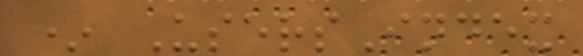* UsersIndex
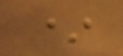*
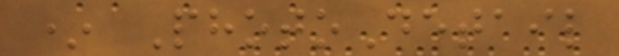* PhotoDetail
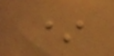*
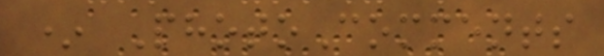* PhotoComments
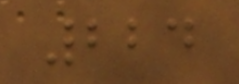224
